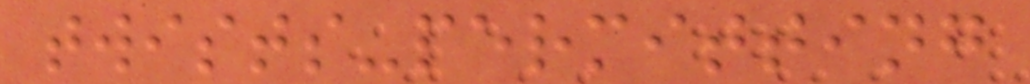twists-permitting
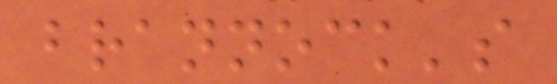brannock's
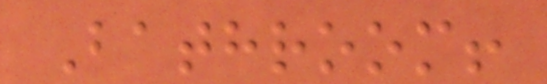Bathroom!
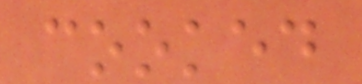cooked
